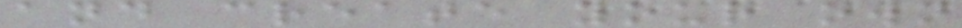and create your own
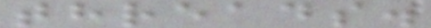threads.
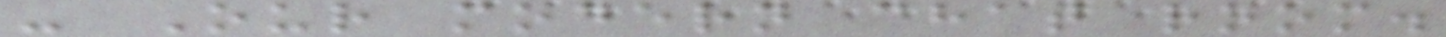- Our modern chat room.
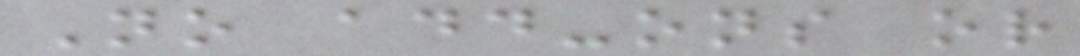No add-ons or
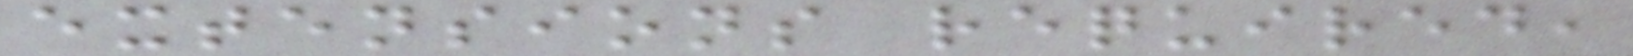extensions required,
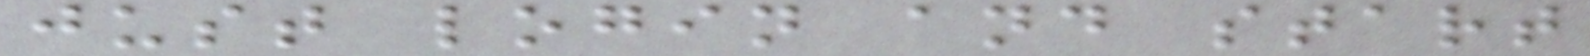just login and start
